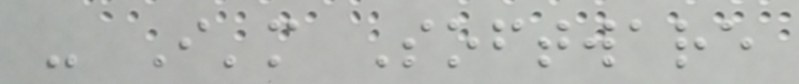- I'm Software
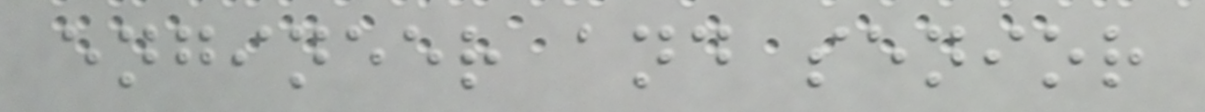engineer and senior
